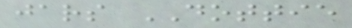jars DOTTIE
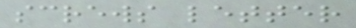screws letter
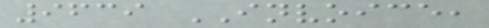9639 INVOICE,
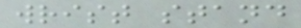wrist stand
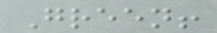Green!
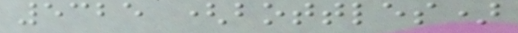5325 (bottles)
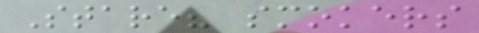Stare? smokers
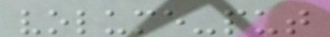volume-put
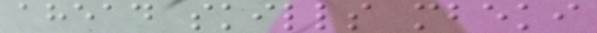ahead skills mbeki
